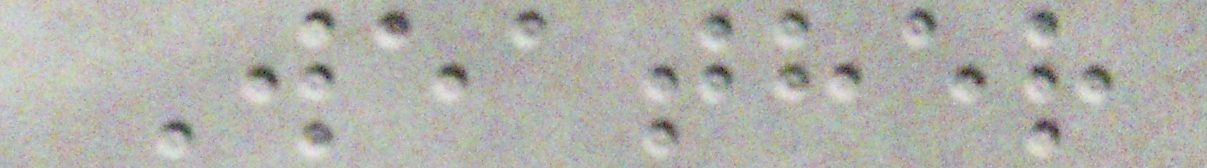Weather
